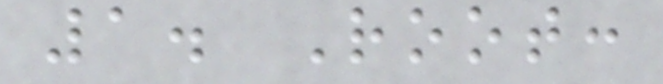1. Root:
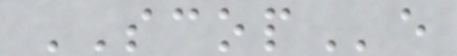SCOPe
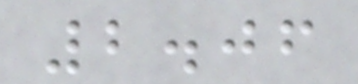2.06
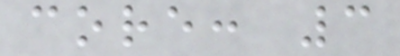core: 3
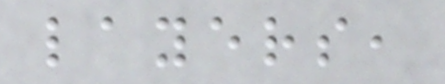layers,
